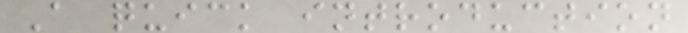A quick introduction
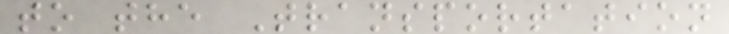to the Transportation
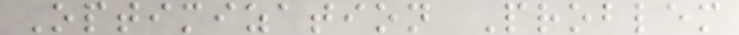Optimization Problem
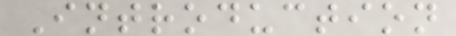Introduction
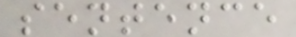sentence
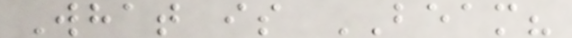What is BEAM?
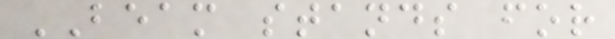BEAM stands for
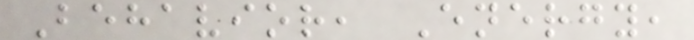Behavior, Energy,
